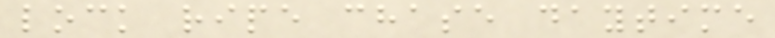lock ripe chase daytime
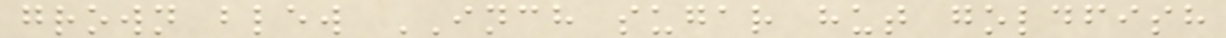grown blew INCH sugar hut goldfish
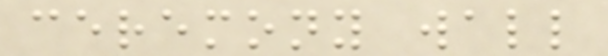ceremony wall
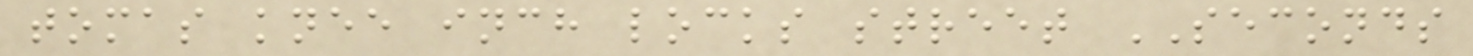tomas knee inch locks street SECONDS
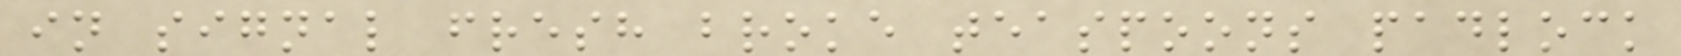in signal fresh broke teaspoons padlock
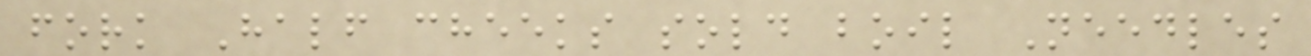fork Half cheeks sold boil Needles
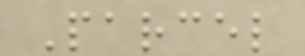Parcel
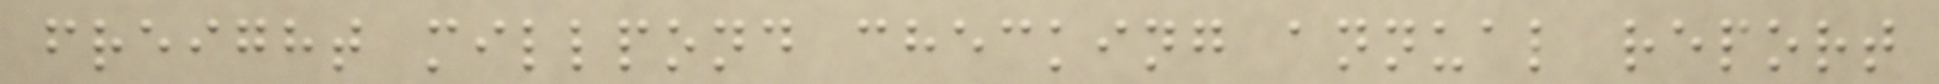freight millpond checking annual report
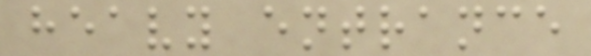heavy entrance
